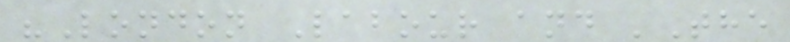"London Labour and 'The
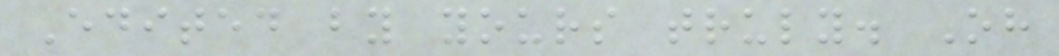Edited by yours truly. Oh
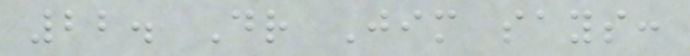22. Dr Jim says:
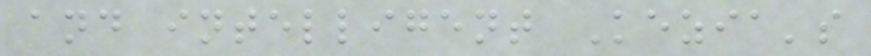and intelligent Kezia's
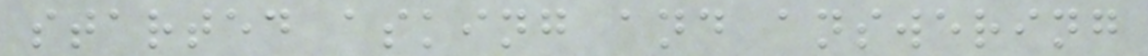started asking and answering
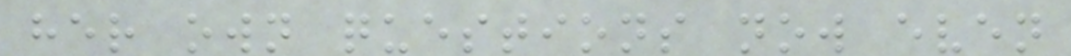her own questions now even
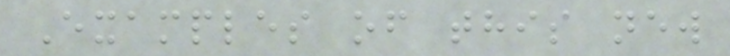Examples of this new
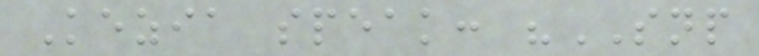Kezia speak: "SNP
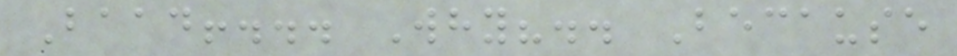Baad!... Why?.. Because
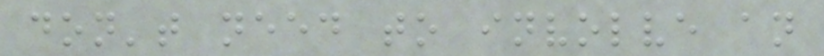don't need to involve an
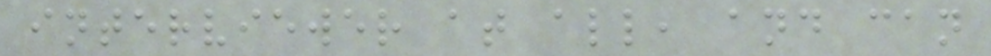interviewer at all, and can
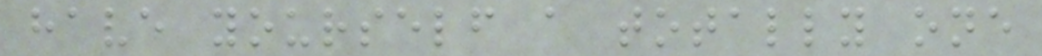have yourself a totally one
